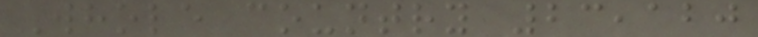Whole country 23,120
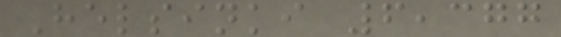Helsinki 6,377
